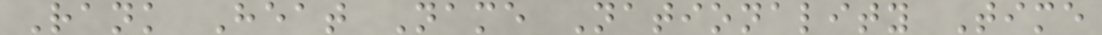Rank Heat Name Nationality Time
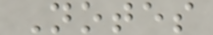Notes
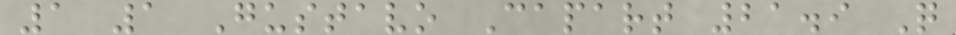1 1 Gustavo Capart 21.9 Q
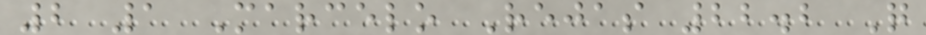2 1 Marcelo Rejas 22.2 Q
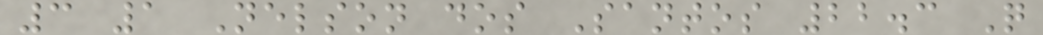3 1 Nelson dos Santos 22.3 Q
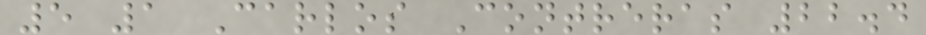5 1 Carlos Contreras 22.4
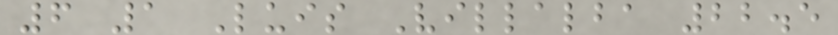6 1 Luis Villalba 22.5
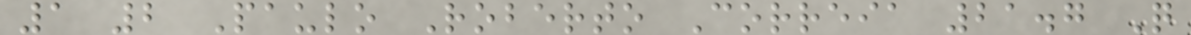1 2 Paulo Roberto Correia 21.7 Q
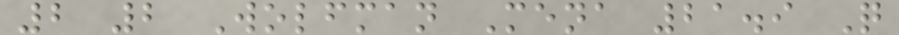2 2 Wolfman Mena 21.9 Q
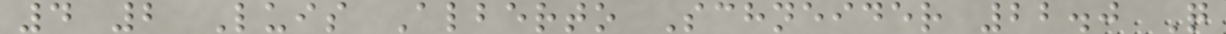4 2 Luis Alberto Schneider 22.0 Q
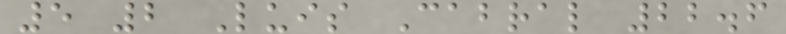5 2 Luis Cabral 22.6
